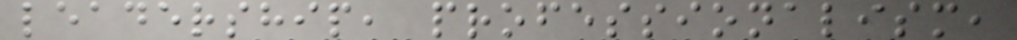leadership, professionalism,
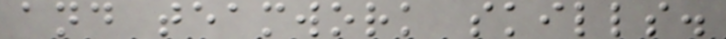and teamwork skills.
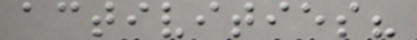activities?
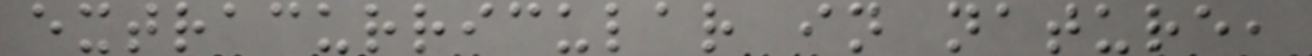extracurricular in nature,
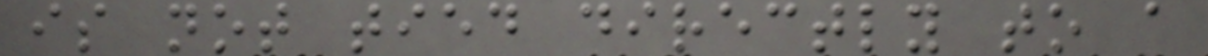is not tied directly to a
